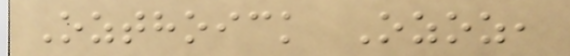Ozthoick Ozoz,
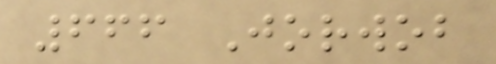666 Jorwob
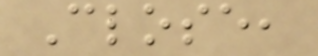Close,
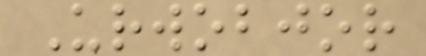Urwobjor
